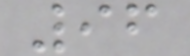96
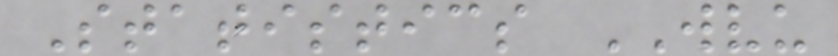Statistics WVU
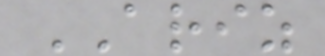ARIZ
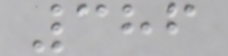386
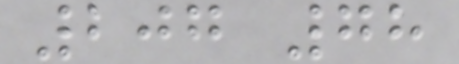207 78
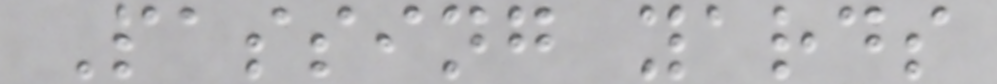Passing yards
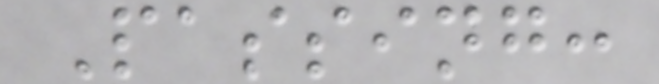Passing:
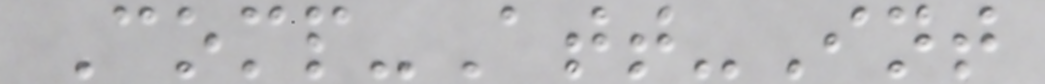Comp-Att-Int
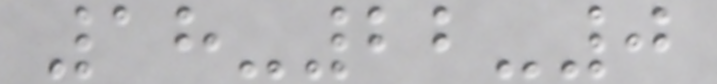18-22-0
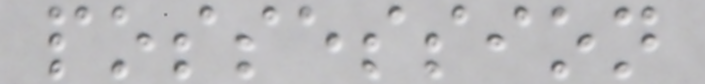possession
